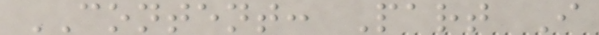CONTENT: Part I
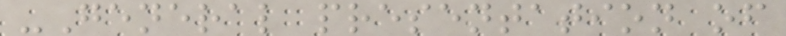-General presentation of
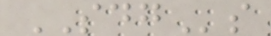SDGs
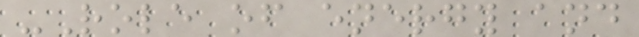-Role of energy and
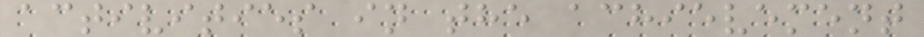activities in the achievement
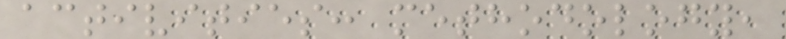activities: methodology,
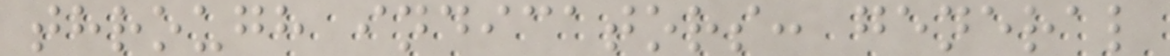through indicators: general
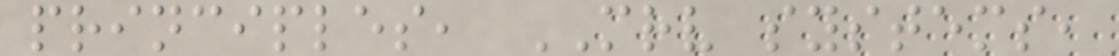principles, MRV systems,
